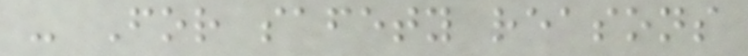- For safety reasons
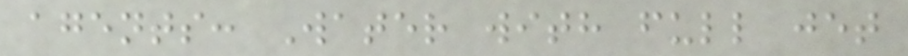agents: Water with full jet
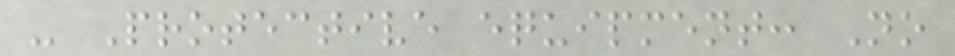- Protective equipment: No
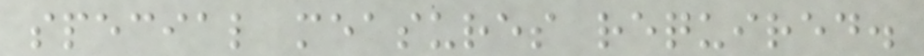special measures required.
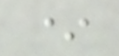*
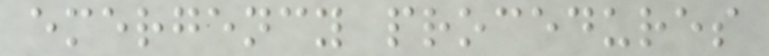emergency procedures
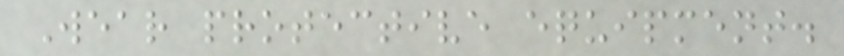Wear protective equipment.
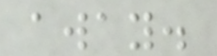away.
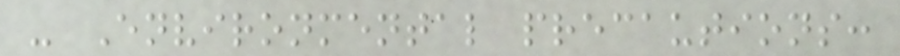- Environmental precautions:
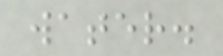water.
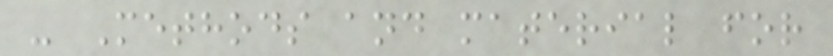- Methods and material for
